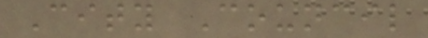City Council
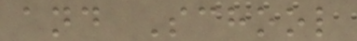and School
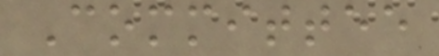Committee
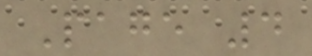Page 4
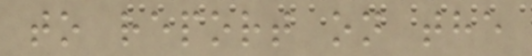to report on the
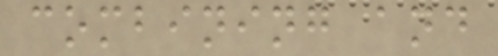combining and
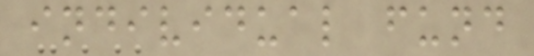individual fund
